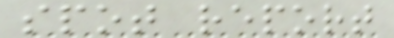spot report
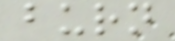burn
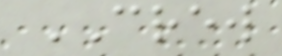CREW
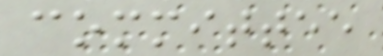committee
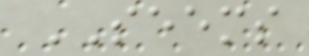SEEMS
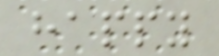happy
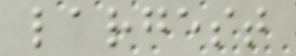largest
